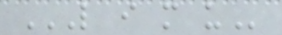L I M U
